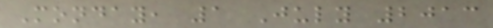Monday, 1 July 2013
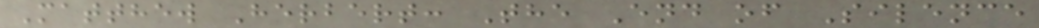Matthew Herbert: The End of Silence
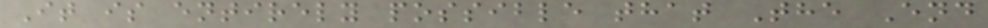It is entirely possible that The End
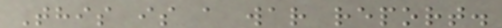This is a war report.
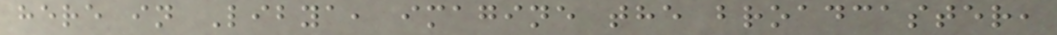here in Libya, imagine the broadcaster,
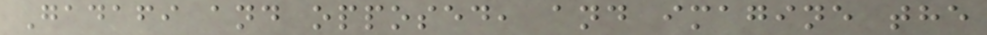Gadafi and opposed, and imagine the
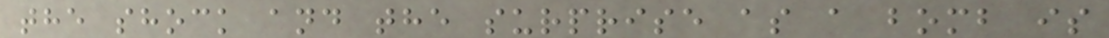the shock and the surprise as a bomb is
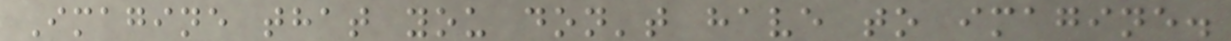Imagine that you don't have to imagine.
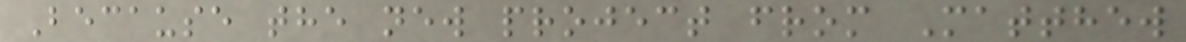Because the new project from Matthew
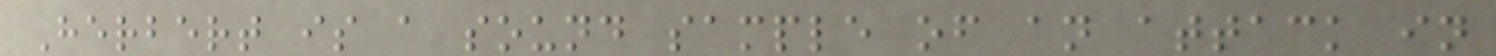Herbert is a sound sample of an attack in
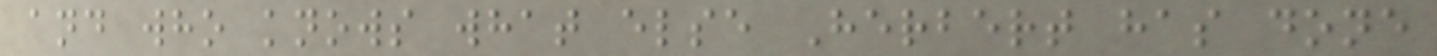and who knows what else Herbert has done
